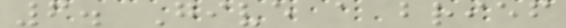6. Give a brief
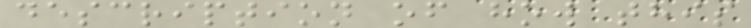description of how this
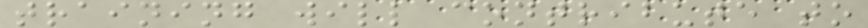training will contribute to
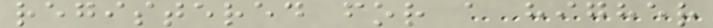registered for a higher
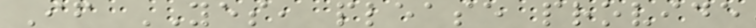If YES, please provide
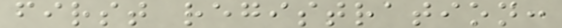first registration:
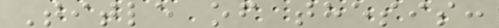Title of thesis:
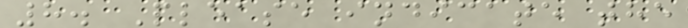8. Please indicate the
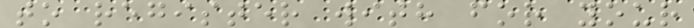to register with for your
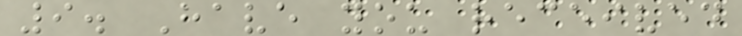9. Have you received
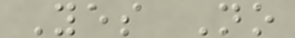Yes No
